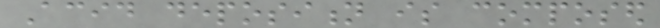Acid deposition is composed
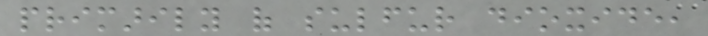primarily of sulfur dioxide,
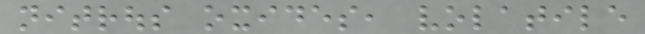nitrous oxides, volatile
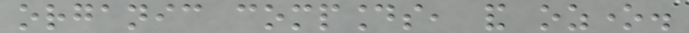organic compounds, and ozone.
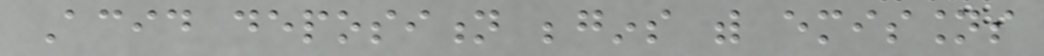Acid deposition begins with emissions
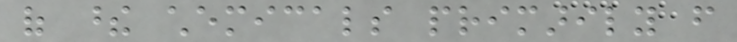of these chemicals primarily from
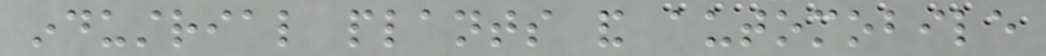industrial plants and automobile
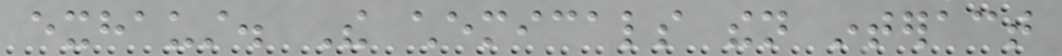exhaust. The chemicals then interact
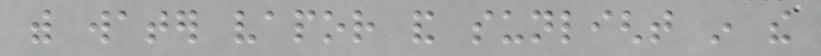with water vapor and sunlight in the
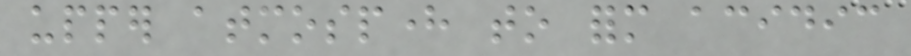upper atmosphere to form acidic
